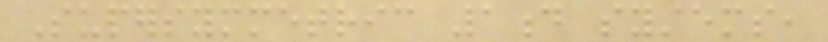Supersymmetric 1d systems,
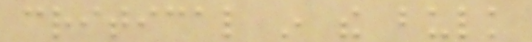critical in the bulk
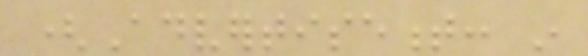(Advertisement: in
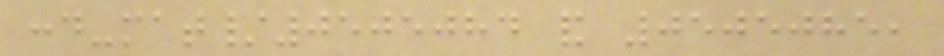cond-mat/0505084 and 0505085,
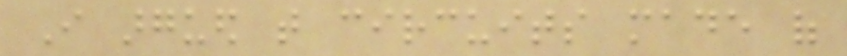I argued that circuits made of
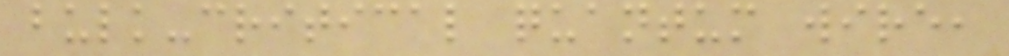bulk-critical quantum wire,
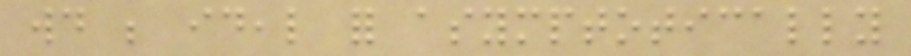would be ideal for asymptotically
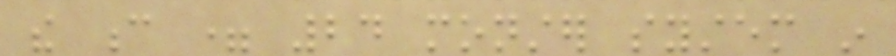the c = 24 monster system in
